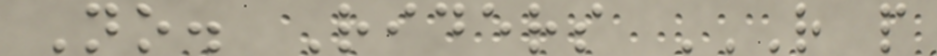No. Riders R P
